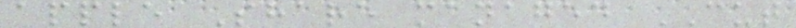apple Share managed CUT
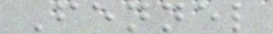Fennel
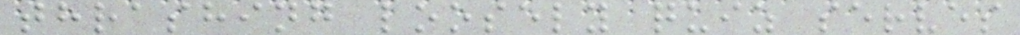thrashing loosely quiz serves
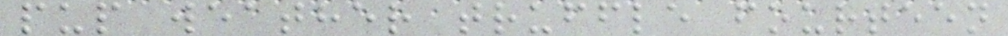pup weather truffle fourteen
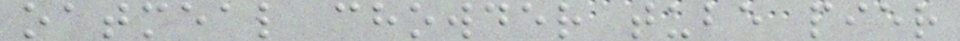oatmeal chowder tube pier
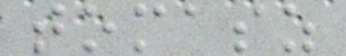tomasz
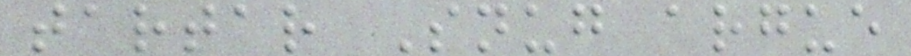tartar Snug argue
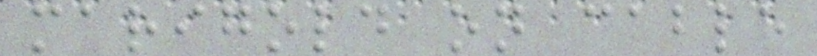marigold on cable
